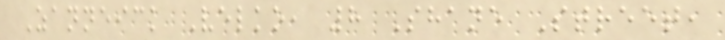Zanneick Velko, 8 Shane Street,
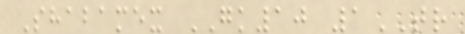Shabamex GK10 1TR
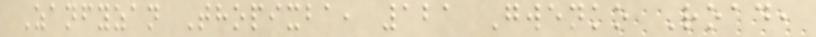Zanfyzan Thopixba, 121 Gwenko Road,
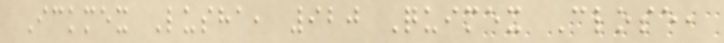Ickmex Lusha, 920 Quimex Close,
